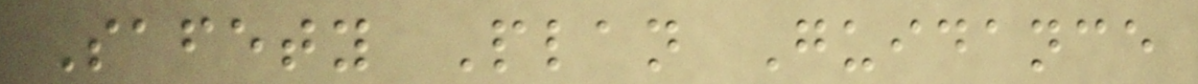Safety Plan Guidance
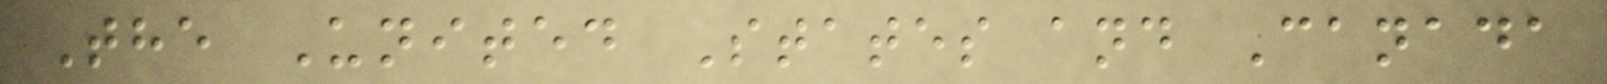The United States and Canada
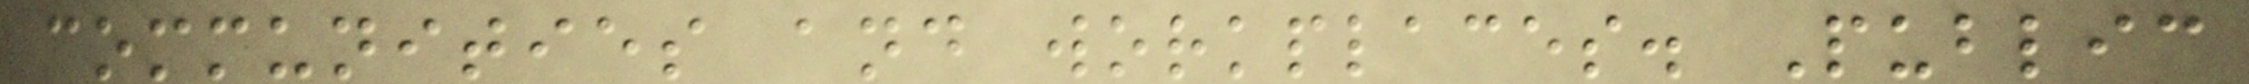communities and workplaces. Public
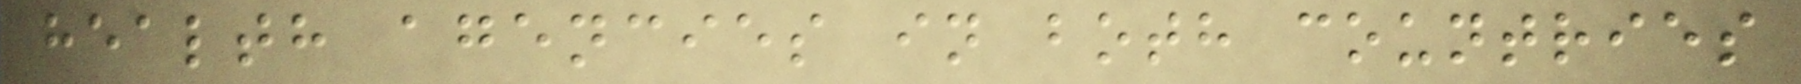health agencies in both countries
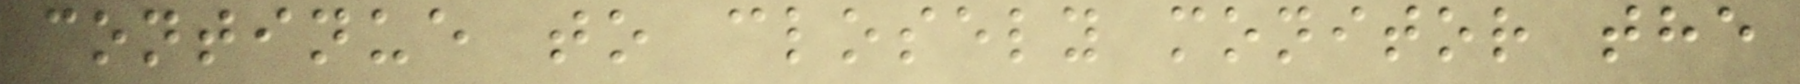continue to closely monitor the
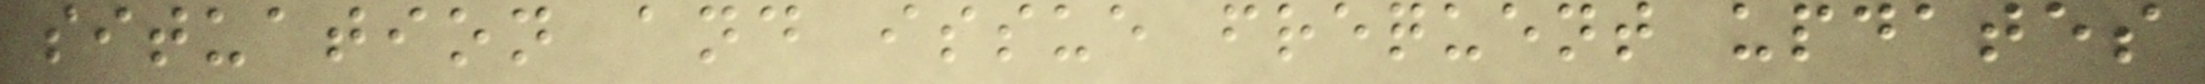situation and issue frequent updates
